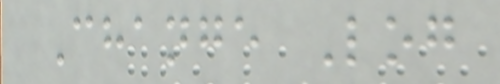Change Log
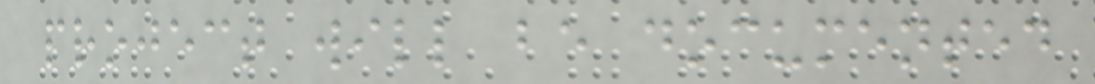project will be documented
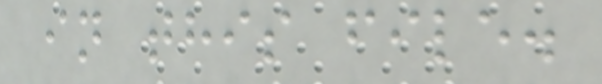in this file.
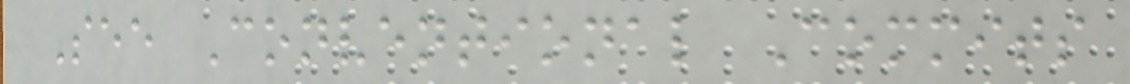See Conventional Commits
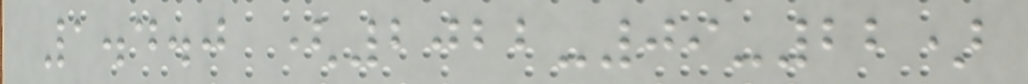1.4.0 (2022-09-22)
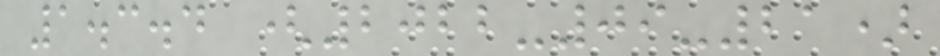1.3.4 (2022-09-21)
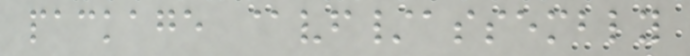package @vf/assembly
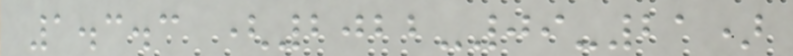1.3.3 (2022-09-21)
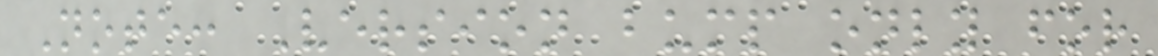Note: Version bump only for
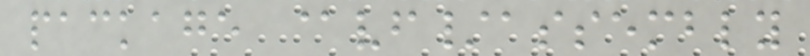package @vf/assembly
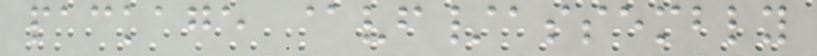package @vf/assembly
